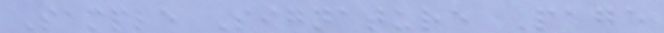Sample Signature Page
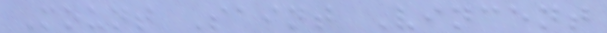Mount Saint Vincent
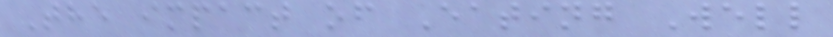The impact of Eating Well
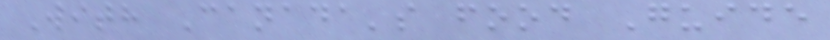With Canada's food Guide
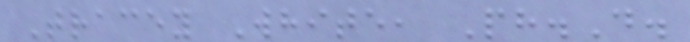Tracey White, Ph.D.
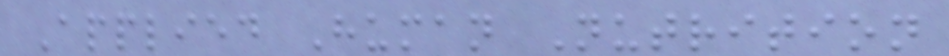Applied Human Nutrition
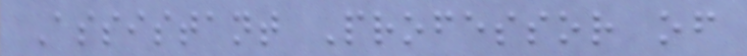Assistant Professor of
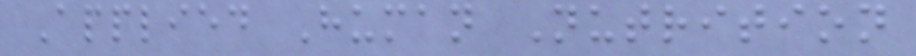Applied Human Nutrition
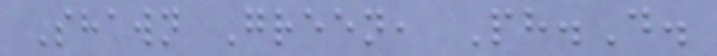Shawn Green, Ph.D.
